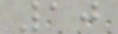10
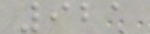921
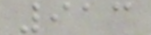913
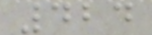424
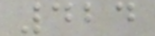424
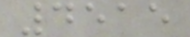4515
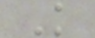K
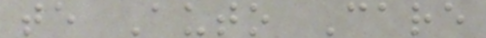te Auto Care
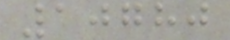10780
